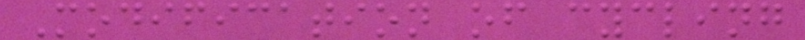Modification of cycling
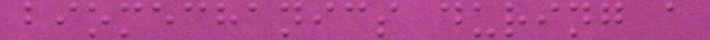biomechanics during a
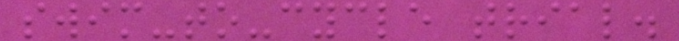swim-to-cycle trial.
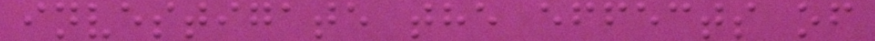investigate the effects of
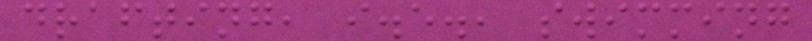drafting, i.e., swimming
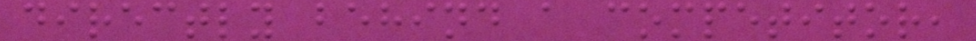directly behind a competitor,
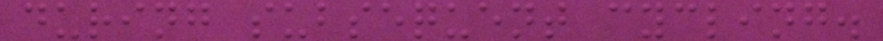during subsequent cycling.
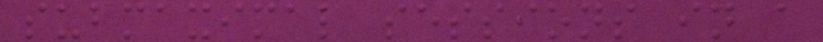submaximal sessions in a
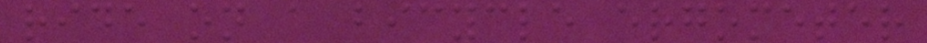ride on a bicycle ergometer
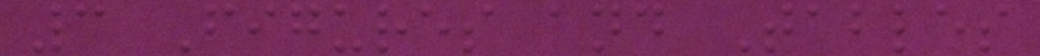3 Figures and Tables
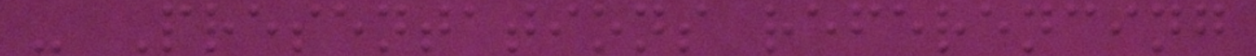- Presentations referencing
